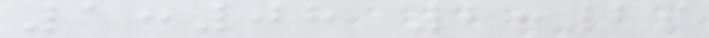1:08 2:29
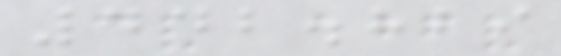442.829
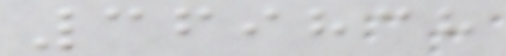369838
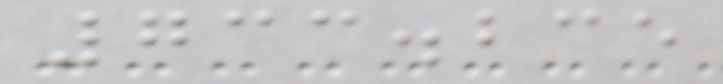733.235
